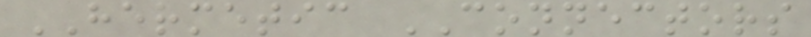HERMETIC CONNECTORS
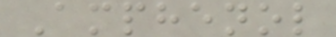Amphenol
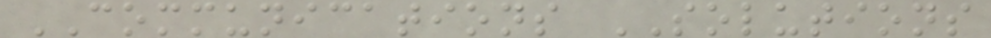COMMUNICATIONS SOLUTIONS
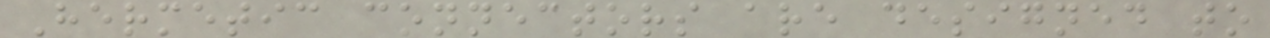Hermetic connectors are designed to
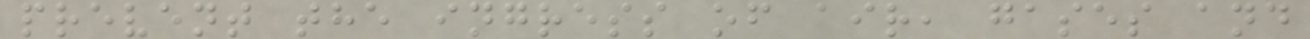prevent the ingress of air, gases and
